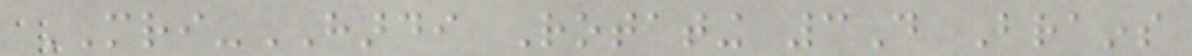MRI-HARDI Rotating 3D Brains
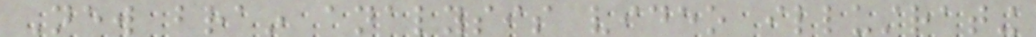New brain analysis video illustrating
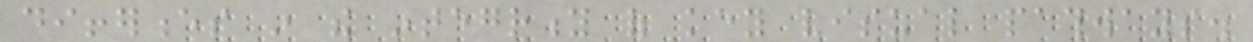differences in the integrity of key visual pathways.
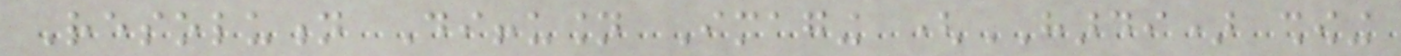Resolution Diffusion Imaging (HARDI) showing
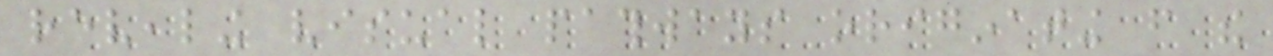revealing visual pathways originating from the
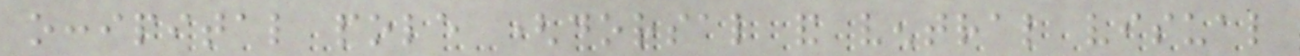occipital pole (dorsal and ventral visual
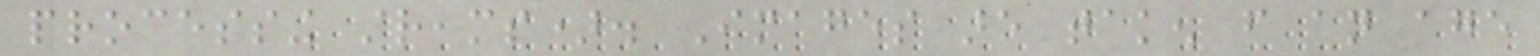processing streams). Images are taken from an age
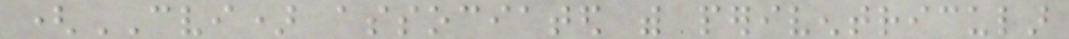(CVI) associated with periventricular
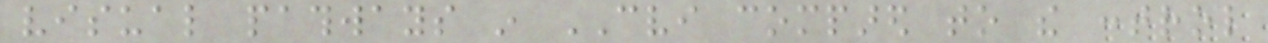visual pathways in CVI compared to the control
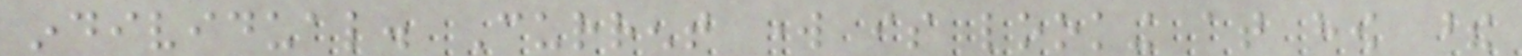individual. Current work is looking at how these
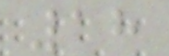18
